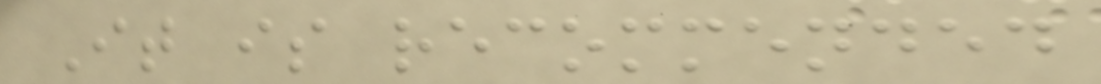It is recommended
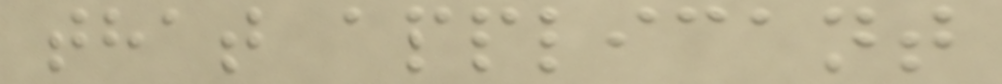that applicant
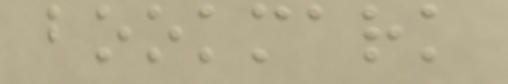bookmark
